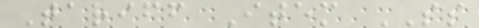Tariff Item SS
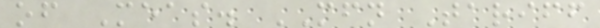of Meas. MFN Tariff
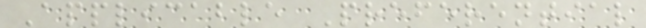Applicable Preferential
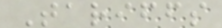Tariffs
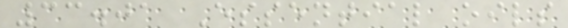33.01 Essential oils
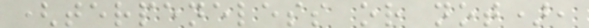(terpeneless or not),
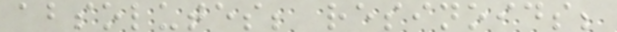absolutes; resinoids;
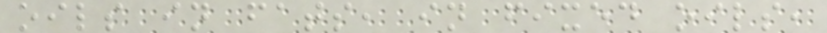oils in fats, in fixed oils,
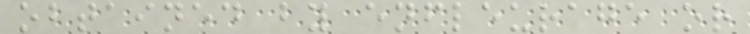obtained by enfleurage or
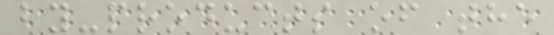by-products of the
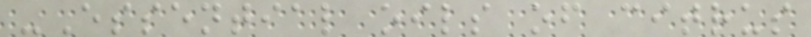-Essential oils of citrus
